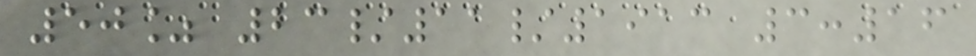50% 23/11/1913 3:16
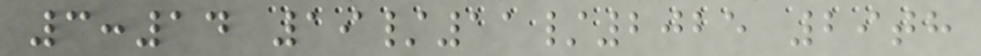3:14 19/11/2025 29th
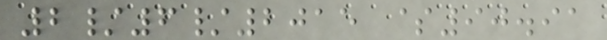2/6/2015 $90.91
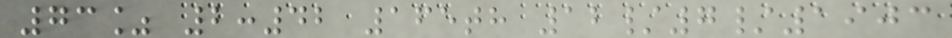73% 2:42 165th 12/7/1903
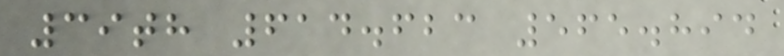39th 614.623 565.894
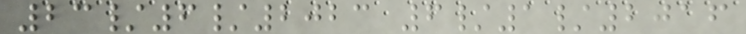23/6/2023 6/1/2016
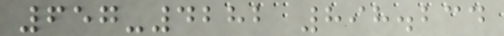657-4282 898.234
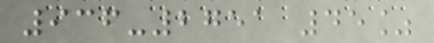936-2751 45%
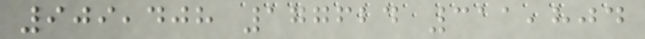909,408 177624 311,804
